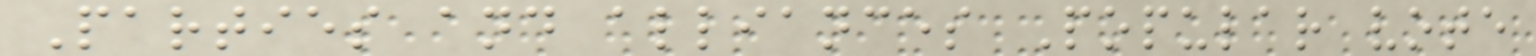Parties and alliances Popular vote
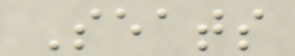Seats
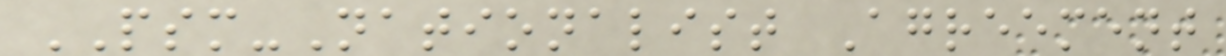PSM-Nationalist Agreement
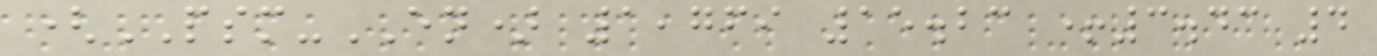(PSM-EN) 1,769 15.23 +3.43 4
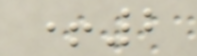+2
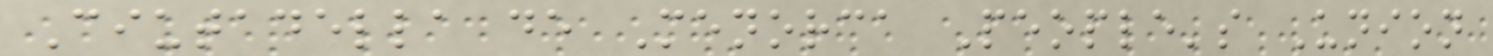Ciutadella de Menorca People's Union
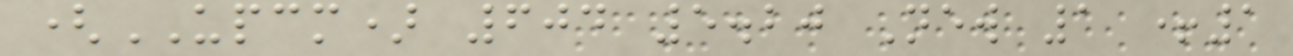(UPCM) 604 5.20 New 1 +1
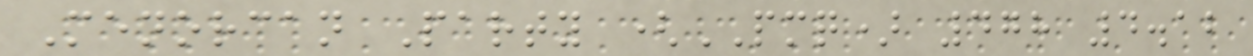Menorcan Party (PMQ) 478 4.12
